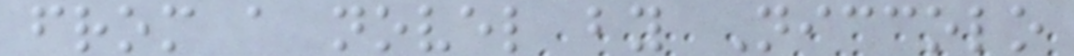from a novel by Niccolo
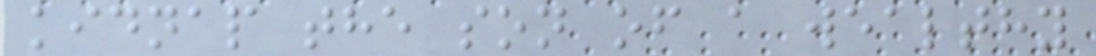kidnap the son of a wealthy
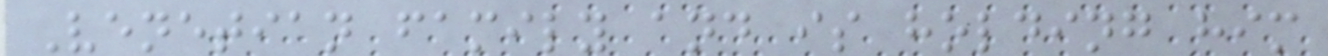Venetian family and is holding him
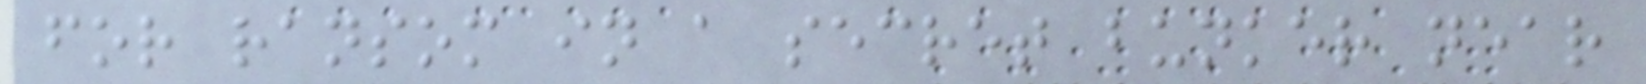for ransom in a secret bunker near
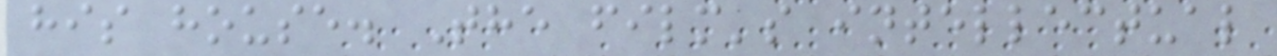his house. The film's intellectual
